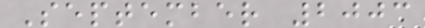September 2003
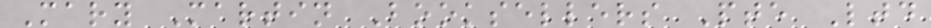Mary Martin Booksellers Pte Ltd
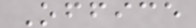Office
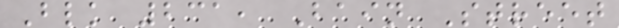Blk 231, Bain Street
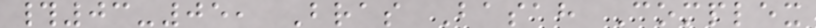#03-05, Bras Basah Complex
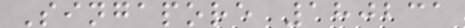Singapore 180231
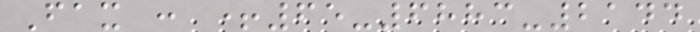Fax : +65-6883-2144
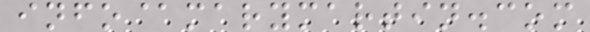info@marymartin.com
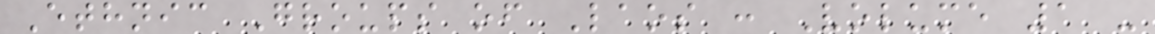Ethnic Groups of Laos : Volume 1 -
